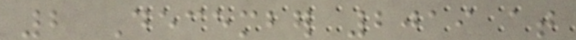2 December 2019 at
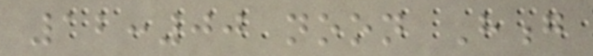12:00 noon Hong
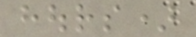hours)
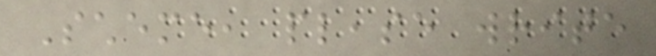Scheme, please write
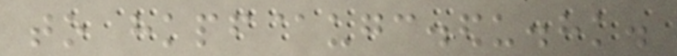to hkpf@ugc.edu.hk.
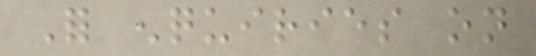For enquiries on
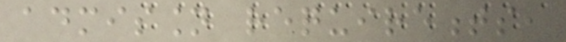admission requirements,
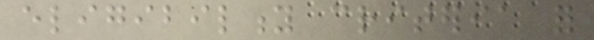eligibility criteria for
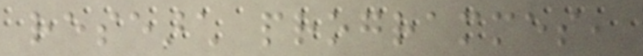research programmes,
